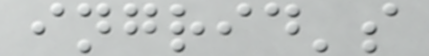ingrid's
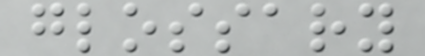glossary
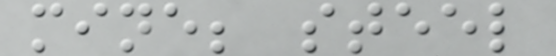mine; steel
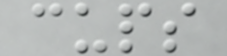cups
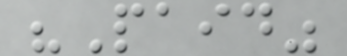"Paid"
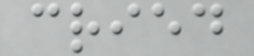cried
